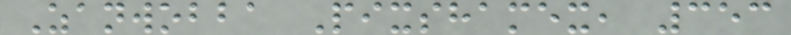Zanwobba Pixshamex, 353
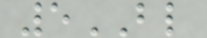5BL
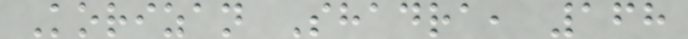Korizan Shadra, 168
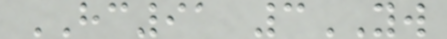HC91 3YW
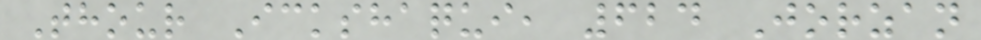Thour Ickshaqui, 624 Jorzan
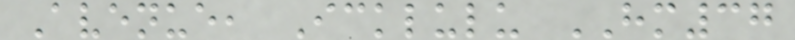Avenue, Icklulu HM37
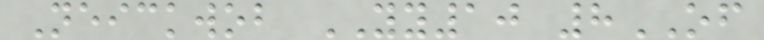Neickwob YY10 8OF
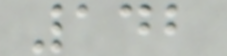142
